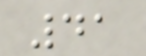41
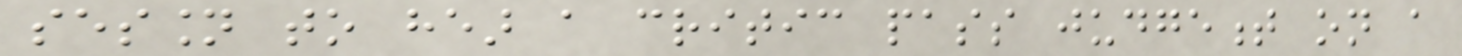session to hear a critic pass judgement on a
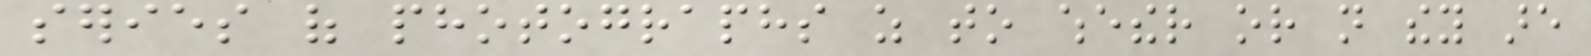series of photographs as to whether or not they are
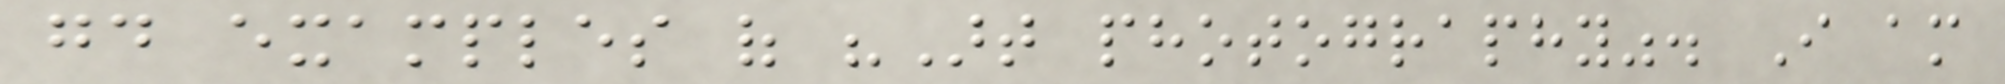good examples of "Art photography". I am
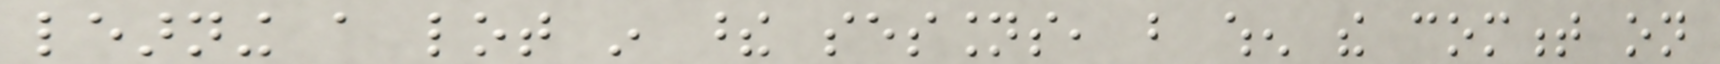learning a lot in these sessions, but when the comment on
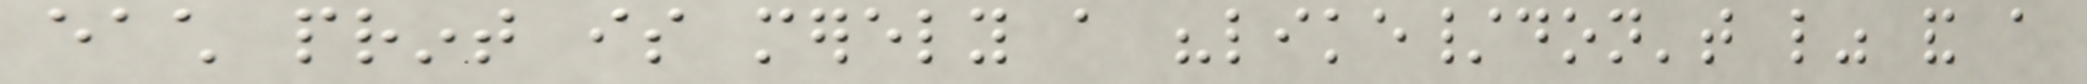each print is merely a "like/don't like" and a
